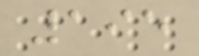195
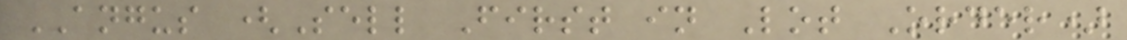ANGUS (Sell First in Lot Order)
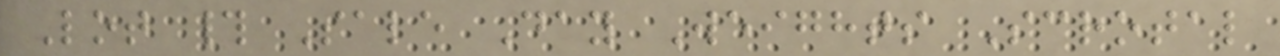Lot # Sale Day Weights Scrotal
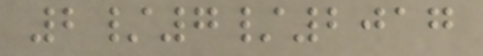2/7/2017
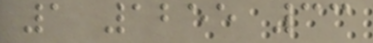1 1255 33
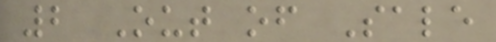2 Out of Sale
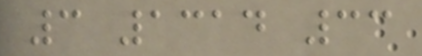3 1314 33
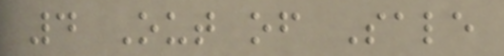4 Out of Sale
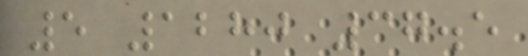5 1280 37.5
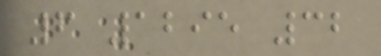6 1295 32
